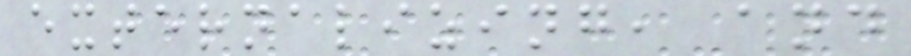externalizing, and
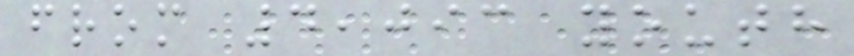from 4,093 youth
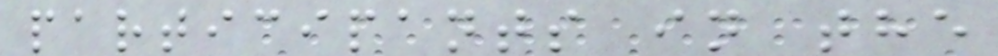participants in the
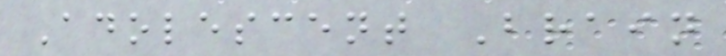Adolescent Brain
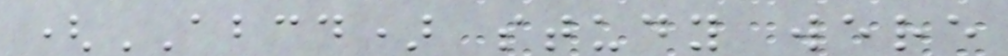(ABCD) study were
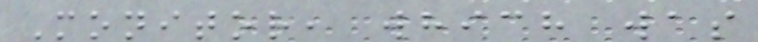Monitor, which was
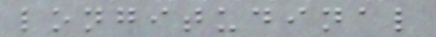longitudinal
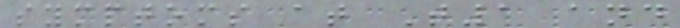symptoms at T1 and
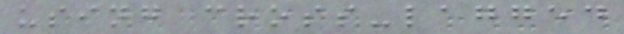using cross-lagged
